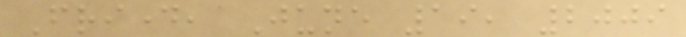Friday, June 19, 2009
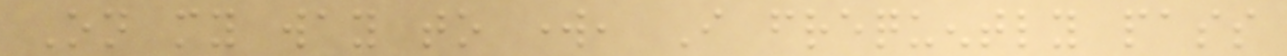On my way to work, I frequently pass
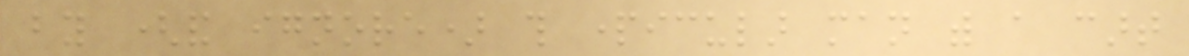by (and ignore) this particular man with a cart
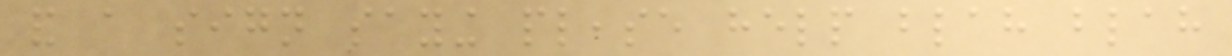and a sign saying please help blah blah
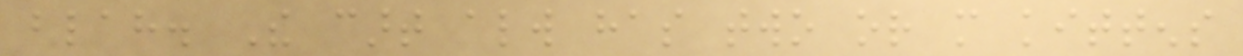blah. The cart always has two or more kittens
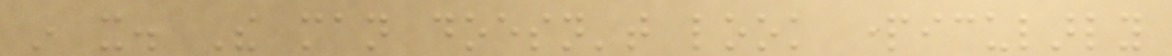in it. The man doesn't look particularly
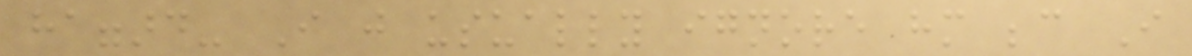haggard- I just usually ignore him because I
